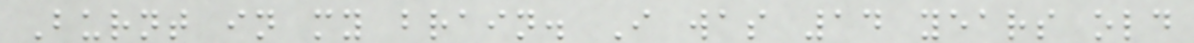Burnt in my brain. I was 14 years old
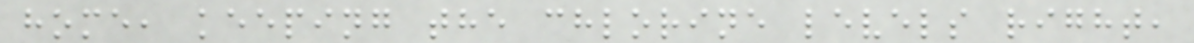home, keeping the chlorine levels right,
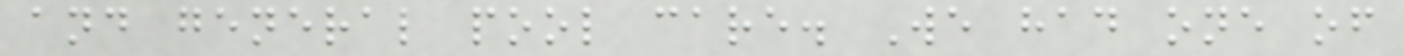and general pool care. We had one of
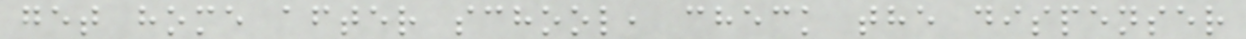get home after school, check the dispenser
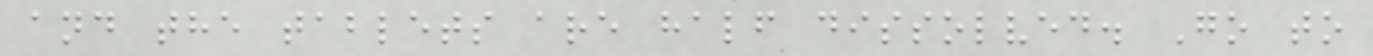and the tablets are half dissolved. Go to
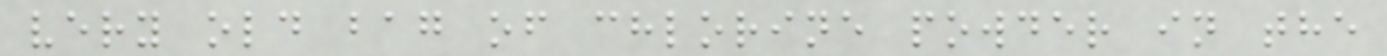very old bag of chlorine powder in the
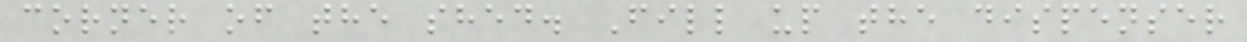corner of the shed. Fill up the dispenser
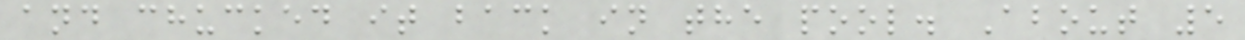and chucked it back in the pool. About 5
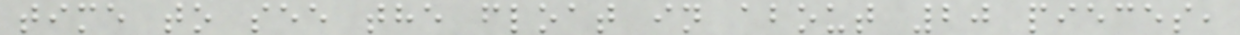time to see the float in about 20 pieces,
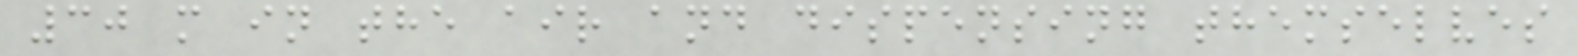30 m in the air and dispensing themselves
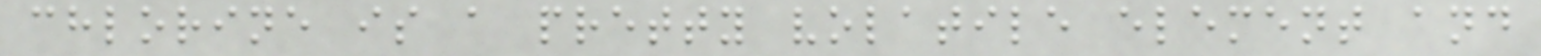chlorine is a pretty volatile element and
